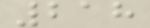218
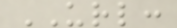URL:
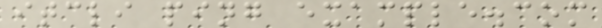itcli ping example.com
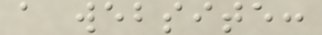a website:
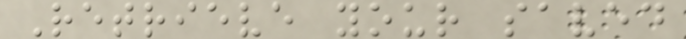Retrieve your saved
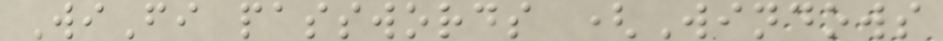WiFi passwords (Windows
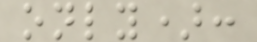only):
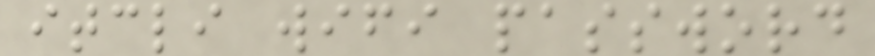itcli wifi password
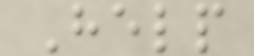Help
